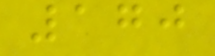170
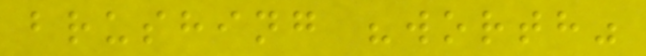brushing "worth"
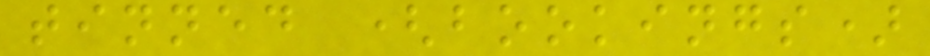tinned (bookings)
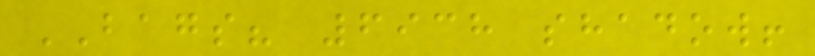BAGS? 6938 shadow!
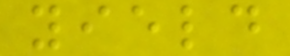yield
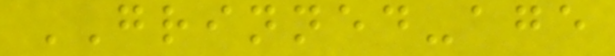GRINNED-age
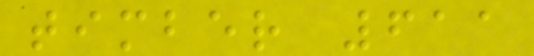timber 611
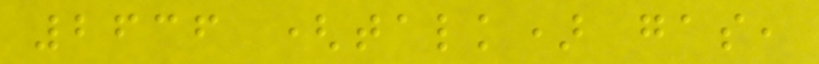2636 (talk) gas,
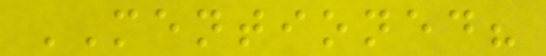MENTIONED?
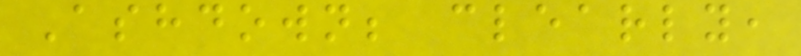Ashdown; clearly,
